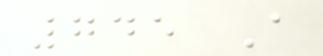745 A
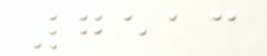7513
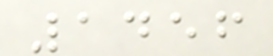1456
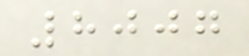8007
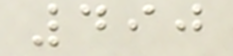490
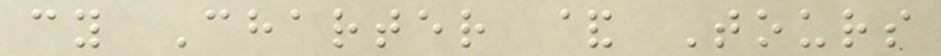cy Charter & Tours
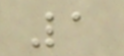1
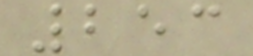253
